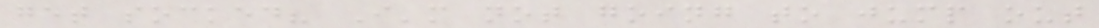get socked? I'm not going to jump out
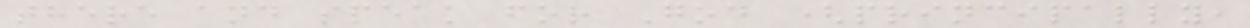there and speak for God (principally,
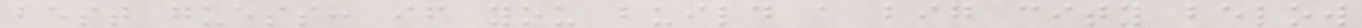best guess: if you build a big city below
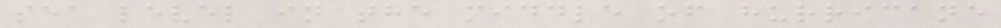sea level in the middle of hurricane
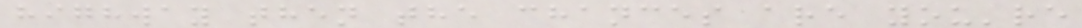highway then the chances are you're
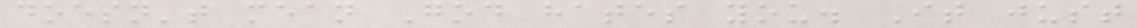doesn't mean God hates you. It just
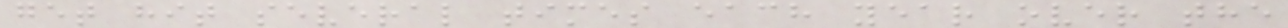get hit several times each year over the
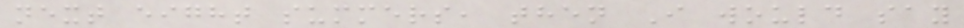next eight summers, then I would say
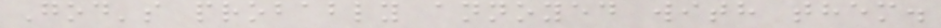God's probably annoyed with them.
